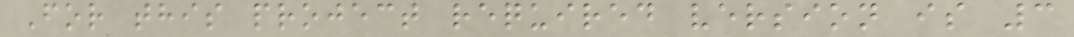For this project required version is 3
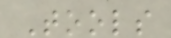Tools
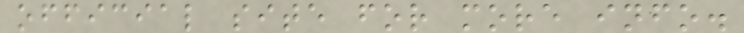official site for more info.
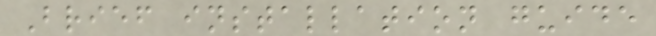Brief installation guide
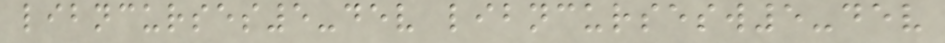libncurses5-dev libncursesw5-dev
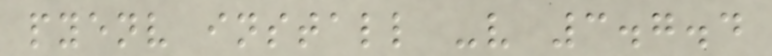pyenv install -v 3.7.4
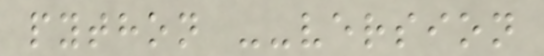python --version
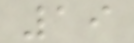19
